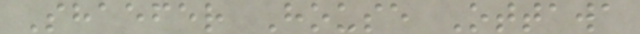Shaefer House Ottawa
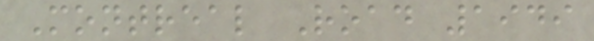Montreal Road 1949
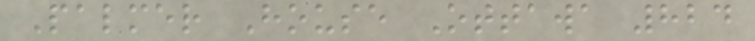Palmer House Ottawa 824
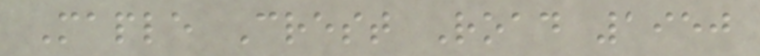Maple Crest Road 1950
